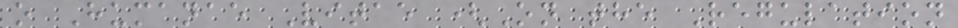o Humanae Vitae (On the Regulation
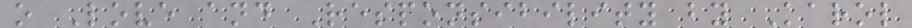o Love and Responsibility by Karol
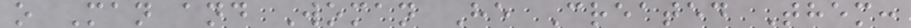o Man and Woman He Created Them:
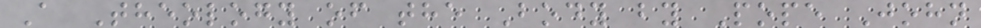A Theology of the Body by Pope John
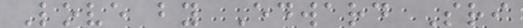Love by Edward Sri
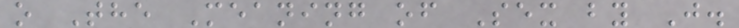o The Meaning of Sex by J.
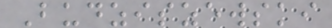Budziszewski
